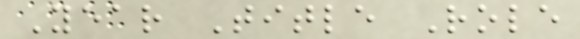Year Title Role
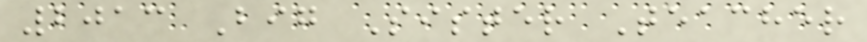2013 Big Sister Teacher
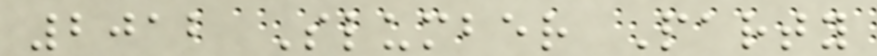2012 Slumber Party
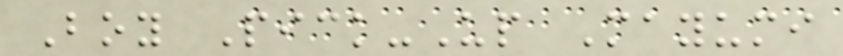Boy Pick-Up Mayumi
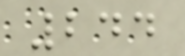244
